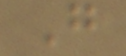G
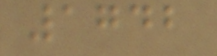1742
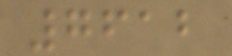7612
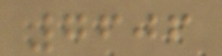7606
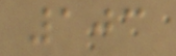103
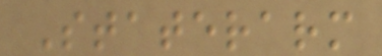Staterarm
